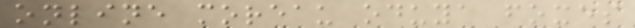online moreau oduya foxes
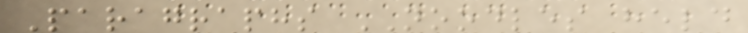Paragraphs NOODLES held
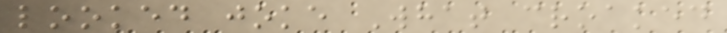looked joke What croaked
